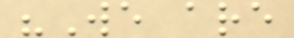"We are
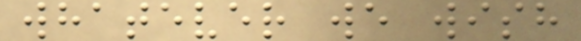whatever we wish
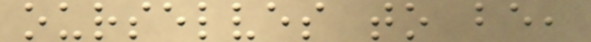ourselves to be,
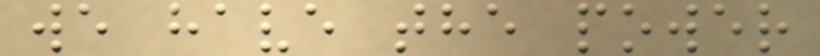we have the power
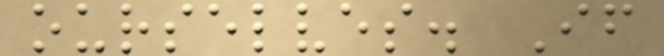ourselves. If
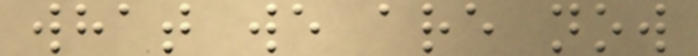what we are now
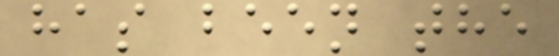has been the
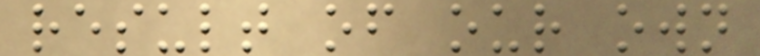result of our own
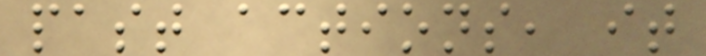past actions, it
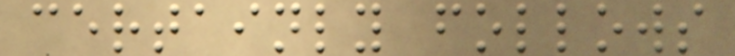certainly follows
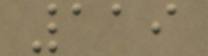119
